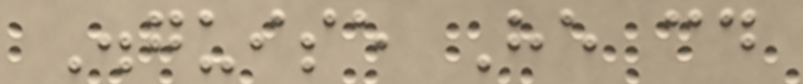Disguise He could
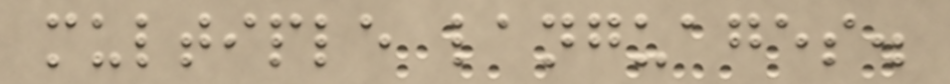multiple languages.
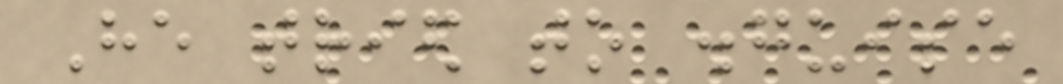He tried to disguise
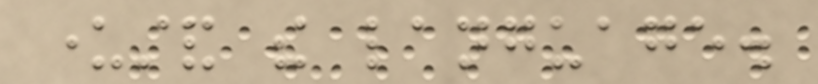understand the language.
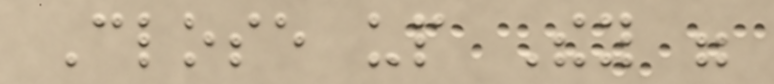Close up They were
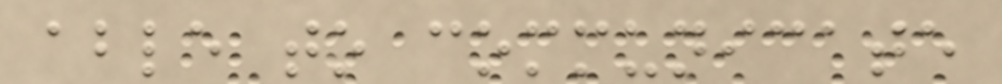able to communicate
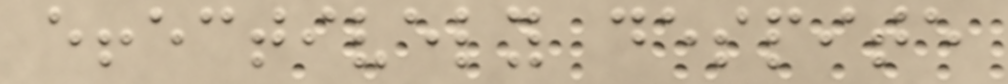effectively despite
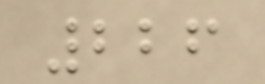226
